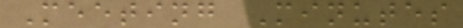Meeting Minutes
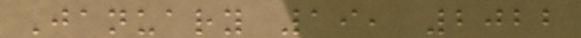January 19, 2022
